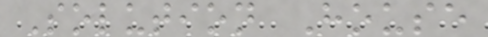Solution House
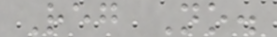Reg No.
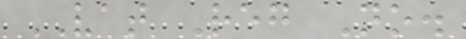VAT Reg No.
